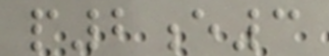p2e3
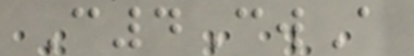C4CwA
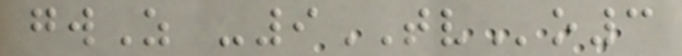gwZ -9TVo3
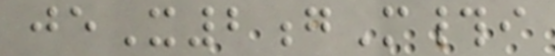jeX2gM#i
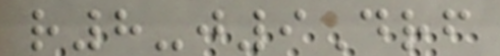r8-j9Drf
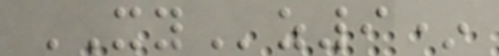XYz9*
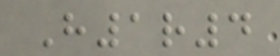H1r4
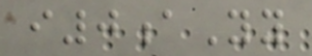i0aYy
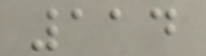114
